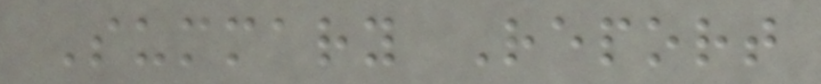Summary Report
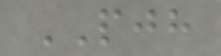PJH
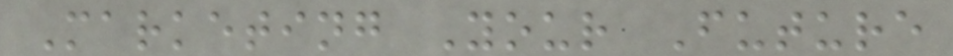Marketing Your Future
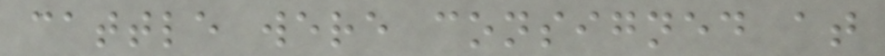cattle were consigned at
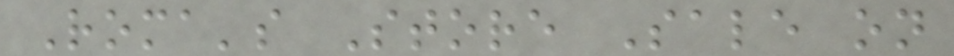Roma's Store Sale on
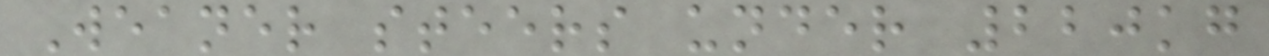Weaner steers under 220kg
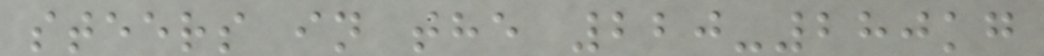steers in the 220-280kg
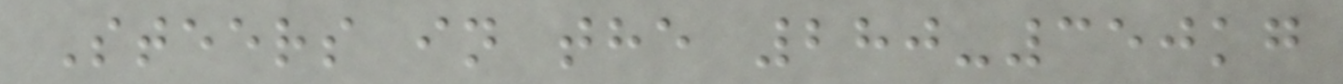Steers in the 280-350kg
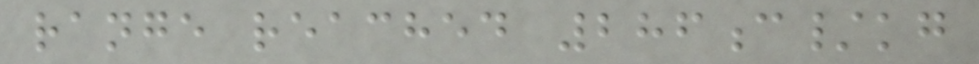range reached 286c/kg
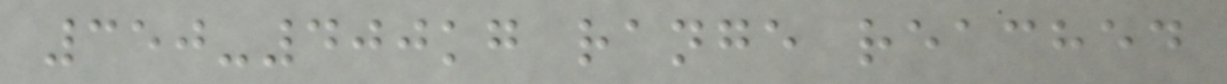350-400kg range reached
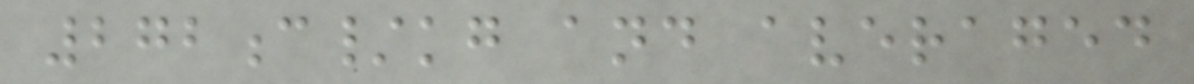272c/kg and averaged
